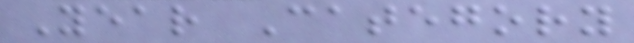Year Category
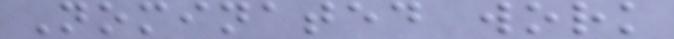Nominated work
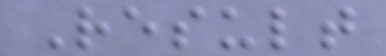Result
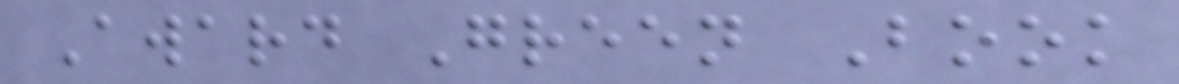Award Green Book
